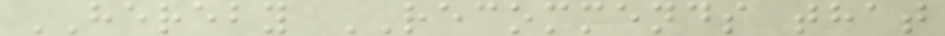HEREBY RECOMMENDS that
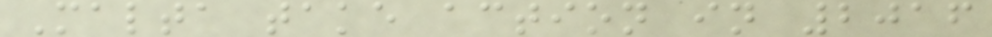Malta take action in 2016
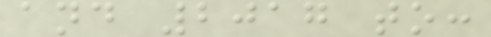and 2017 to:
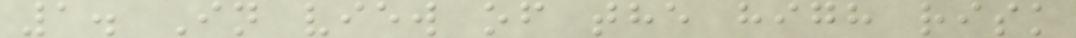1. In view of the high risk
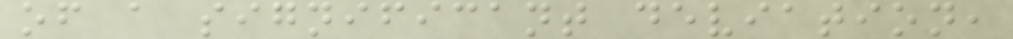of a significant deviation,
